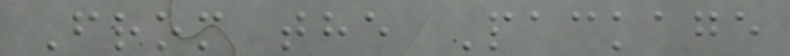From the Package
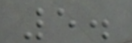5.
